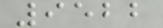9522
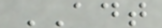ADT
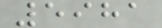5981
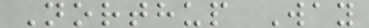Northup Way
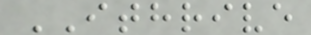ITHRIVE
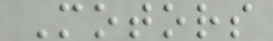Motors
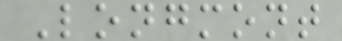Longmont
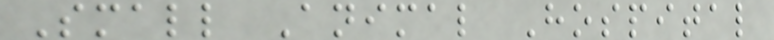Small Animal Hospital
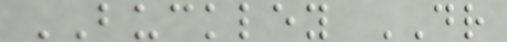BUCKLEY DR
